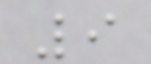9
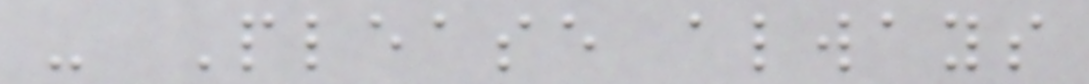- Please always
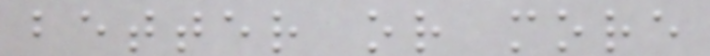better or more
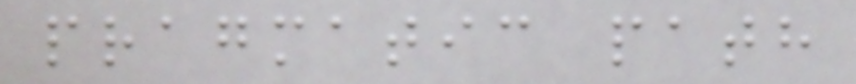pragmatic path
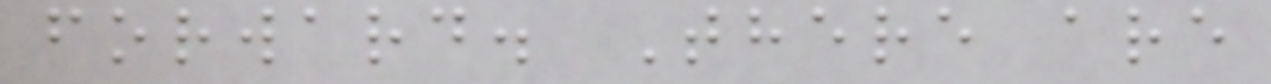forward. There are
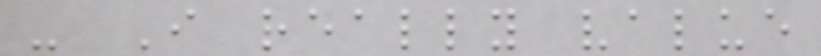- I really value
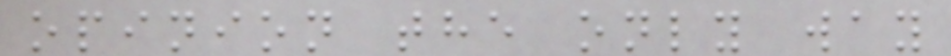opinion the only way
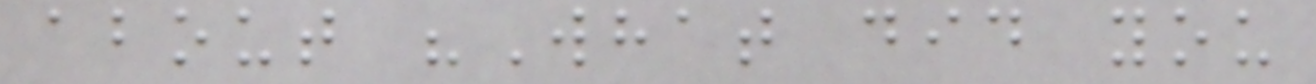about "What did you
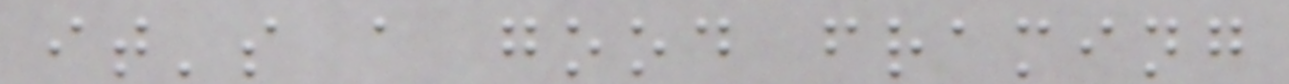it's a good framing
